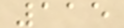115
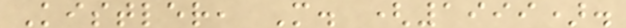Kistler, M. (1999).
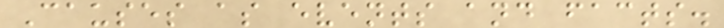Causes as events and facts.
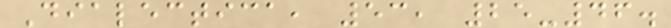Dialectica, 53, 25-46.
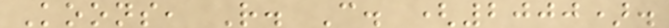Koons, R. C. (2000).
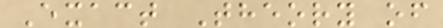Exact Theory of
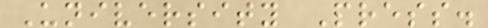University Press.
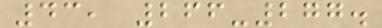43, 266-277.
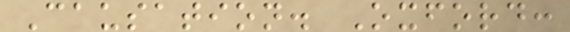Causation. Oxford:
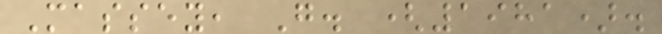Massey, G. (1981).
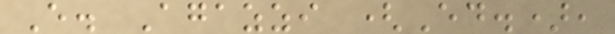E. Agazzi (Ed.),
